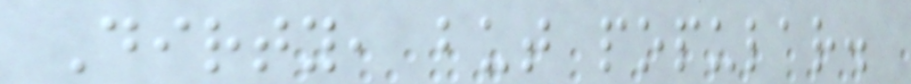Dirty, but popular.
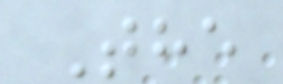The
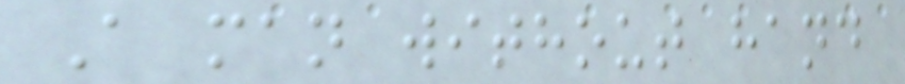A man without hand
